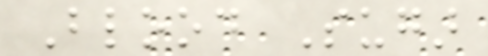Blood Sugar
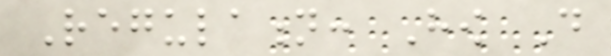Regulation: How Do
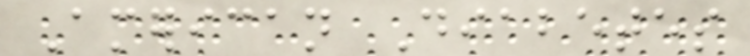American Diabetes
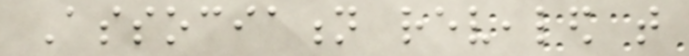Association revealed that
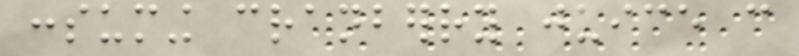consuming cranberry juice can
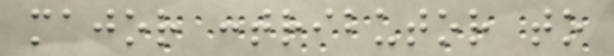major contributor to
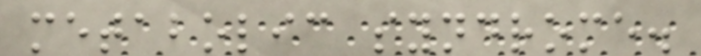metabolic syndrome.
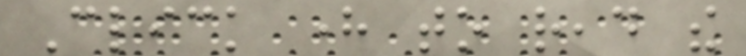Click here to read the
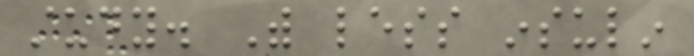study. With less insulin
